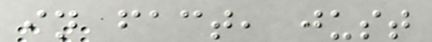in fact, just
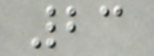23
